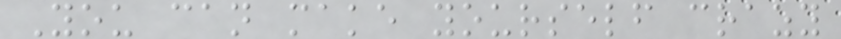You can make yourself crazy
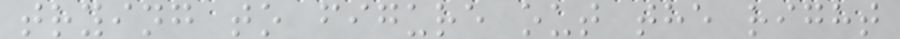trying to figure out the right
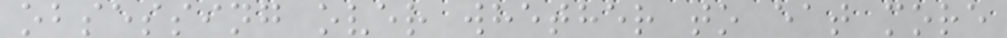obsessing over whether to eat more
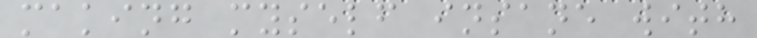making myself insane with
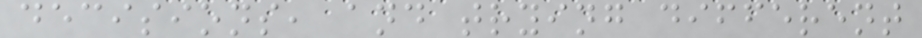decisions, and trying different
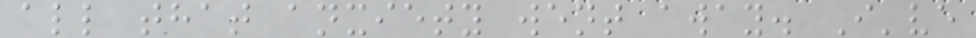all that anxiety went away. I've
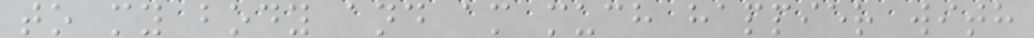to my body and am much happier with
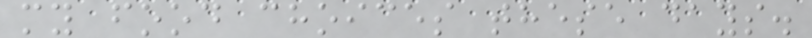my food choices these days.
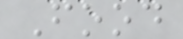Food
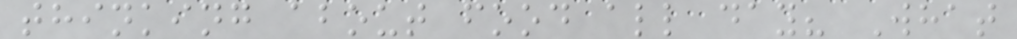thinking about food all day? What
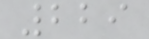229
